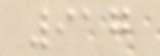917
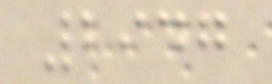2947
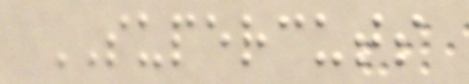SUPERCUTS
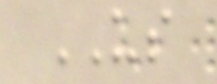US
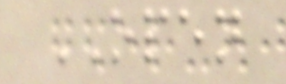OPEN
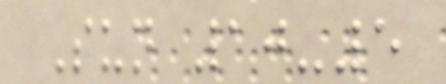Sun 10-5
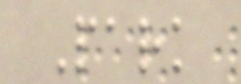Park
